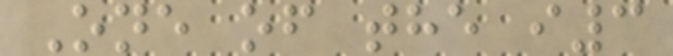One of the i3
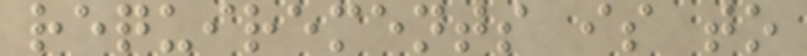requirements is to
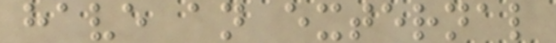have an external
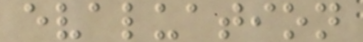evaluation
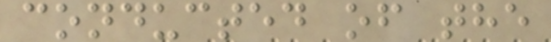conducted of the
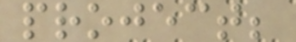project;
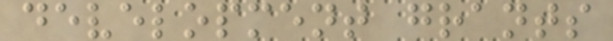development grants
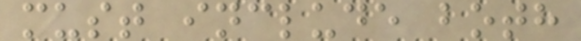must include both
